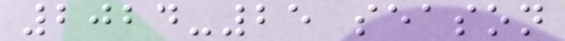2024-25 season
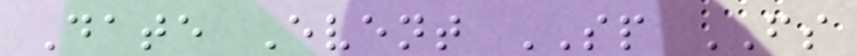Date Event SP FS
